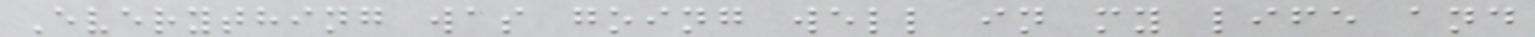Everything was going well in my life and
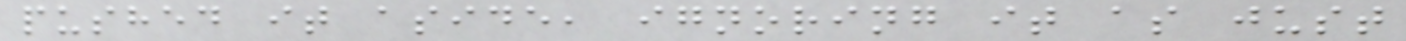pushed it aside, ignoring it as just
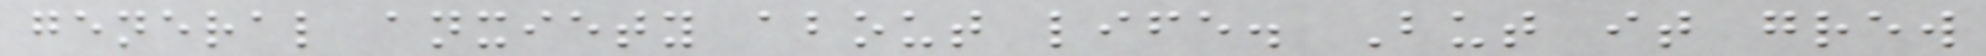general anxiety about life. But it grew
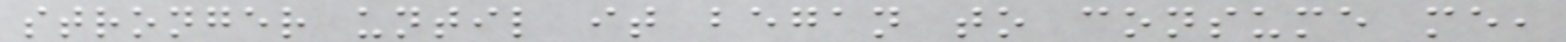stronger until it began to consume me,
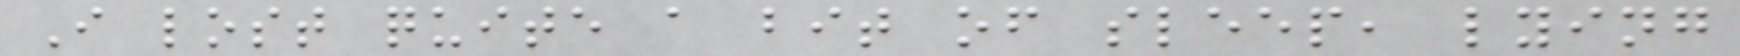I lost quite a bit of sleep, lying
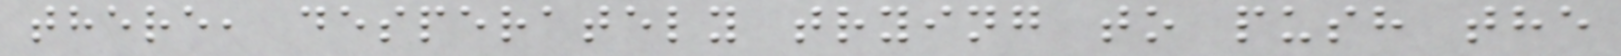there, desperately trying to push the
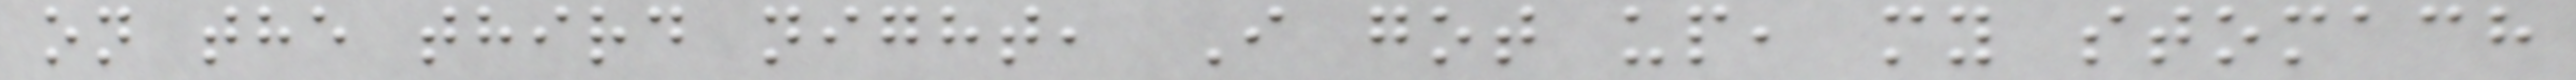on the third night, I got up, my stomach
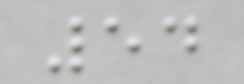54
